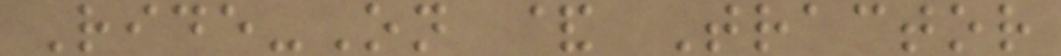Ride-On & Tractor
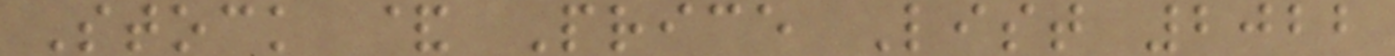Stock & Price List 2022
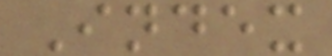Index
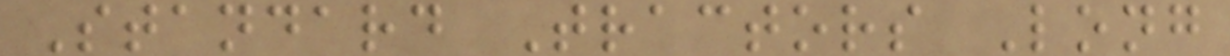Standard Tractors Long
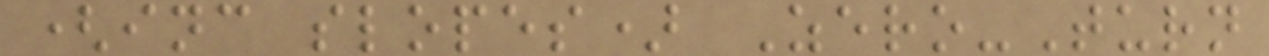(inc slopes) Zero-Turn
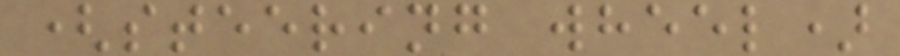(steering wheel)
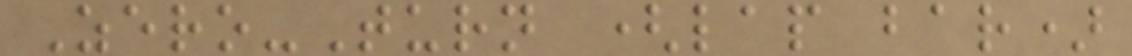Zero-Turn (lap bar)
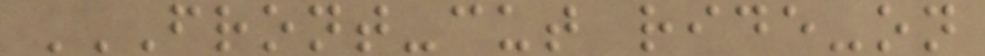FRONT-CUT RIDE-ON
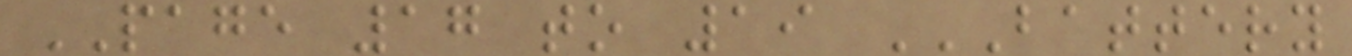PAGE 17 to 19 BATTERY
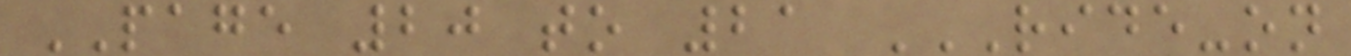PAGE 20 to 21 RIDE-ON
